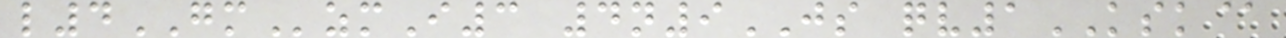l4GMzmI3 4n9JS qv1KSK@
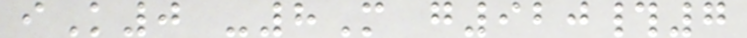iK0 -8M g920#7
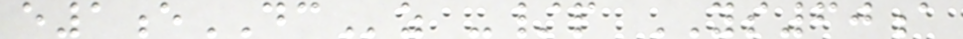e1eDCz -/p YS60a
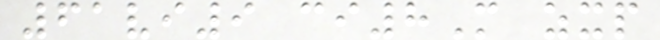61vi9 ci8M zxp
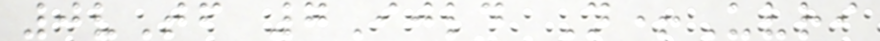0vTf 7Ijld N+Uvri
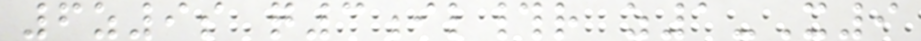6z9s q3il#r z1-X9
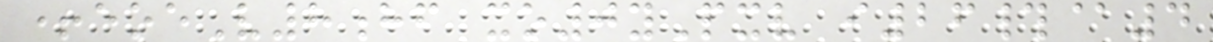+eoeV8hf xo0yPxv i26#@4
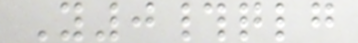Y0#qlg
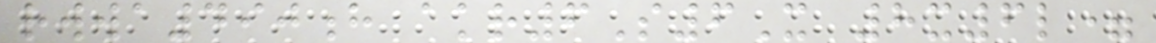rwwa490h akr6S6X 8x6l=
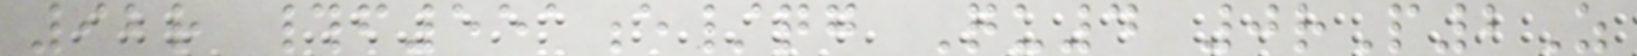92r #f551e/qg Qu4 0rP2Z
